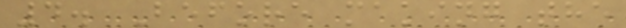4. Before making the
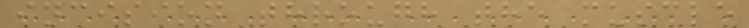incision through the muscle
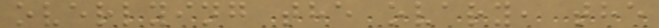overlying the ovary, the
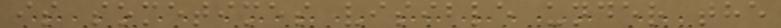is sometimes visible under the
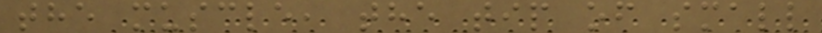the muscle, the tip of small
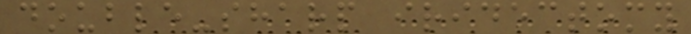double-sharp iridectomy
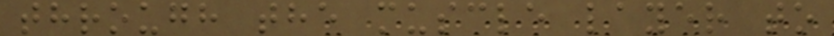through the muscle layer to
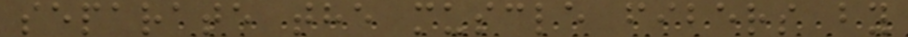separate the muscle fibers by
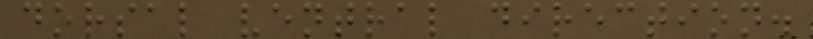dorsal ventral direction.
